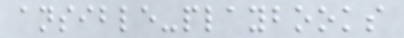ansible-playbooks
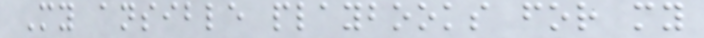My ansible playbooks for my
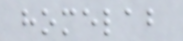homelab
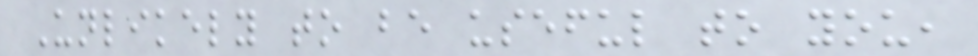Unlikely to be useful to you,
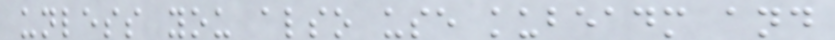unless you also use kubeadm and
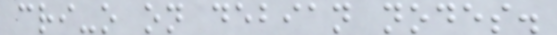cri-o on debian nodes.
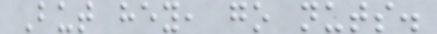But hey, go nuts.
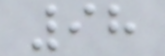98
